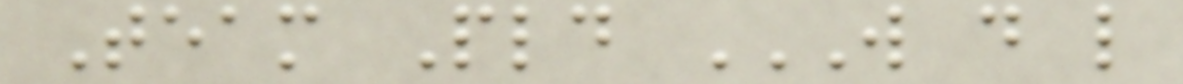Team Pld W D L
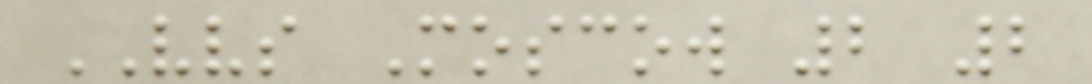VVS Moscow 2 2
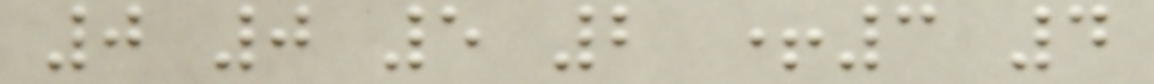0 0 5 2 +3 4
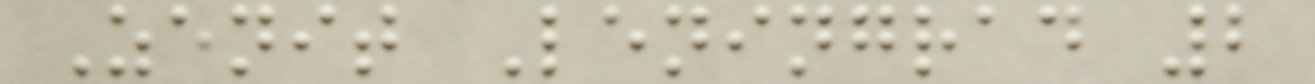Zenit Leningrad 2
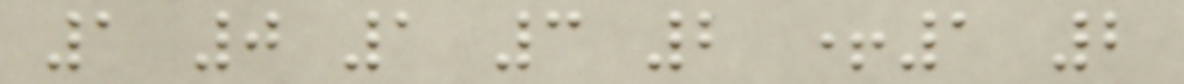1 0 1 3 2 +1 2
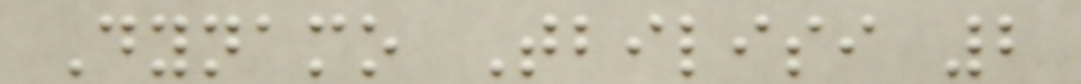Dynamo Tbilisi 2
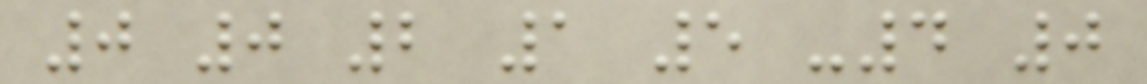0 0 2 1 5 -4 0
